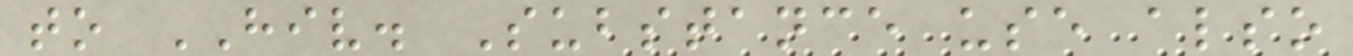to HIV. Substance use also
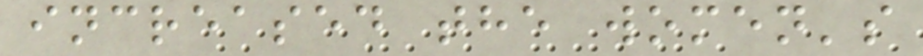increased the women's
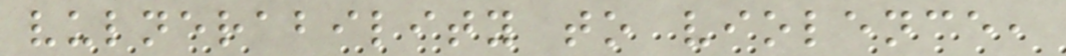vulnerability to violence,
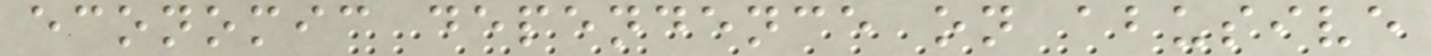economic dependence on abusive
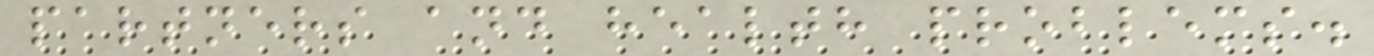partners and health problems.
